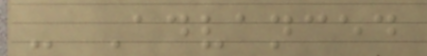- Advanced
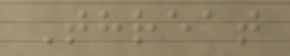Threat
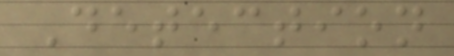Detection
